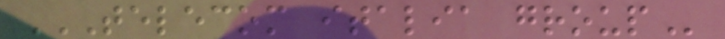TELECOM ITALIA GROUP
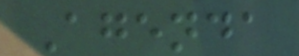Agenda
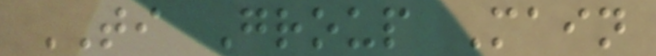TI Group Main
